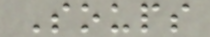Soups
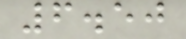6.50
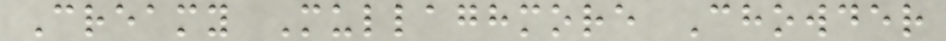Creamy Mullaghmore Chowder
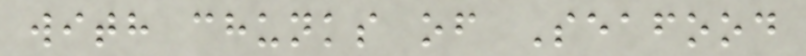with chunks of Seafood
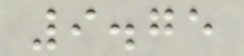9.75
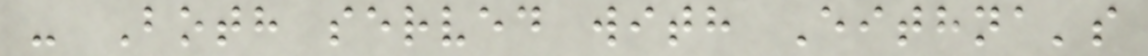- Both served with Eithna's
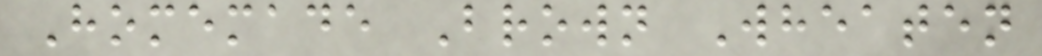Homemade Brown Wheaten
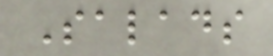Salads
